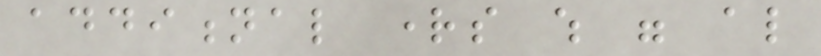additional rights which were also
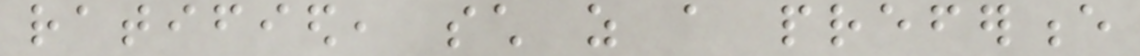ratified, such as a preference
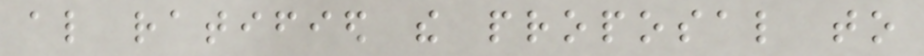also ratified the proposal to
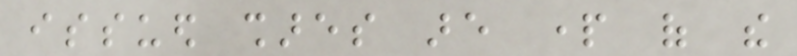issued shares are part of the
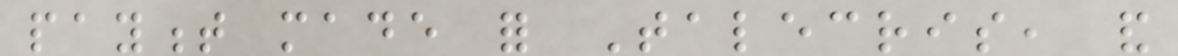payment made for Talecris, and
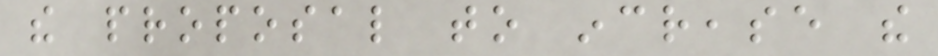the proposal to increase the
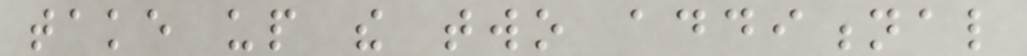take up the two additional
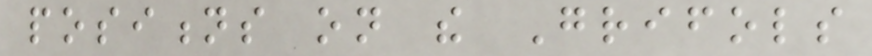positions on the Grifols
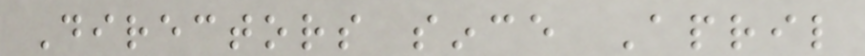Directors since April
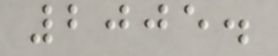2005.
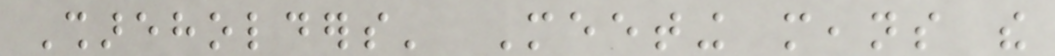Shareholders' Meeting means the
